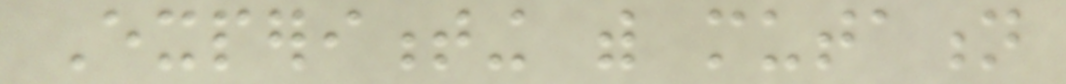Experimenting with mutation
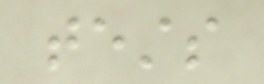tests
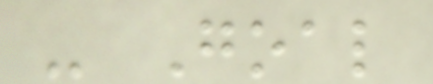- Goal
